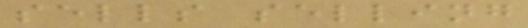sells selling
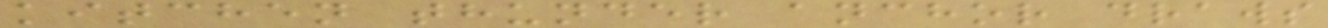kitchen thunder anchor draws
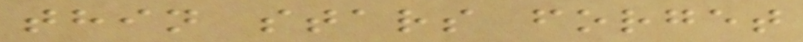thin stars forget
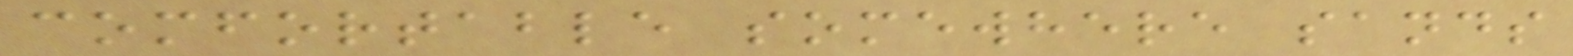comfortable somewhere sands
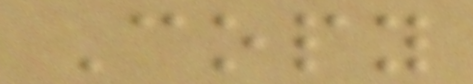Copy
